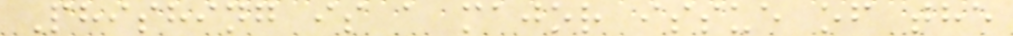Phishing is a major issue of the
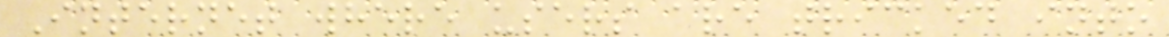Internet where users are tricked into
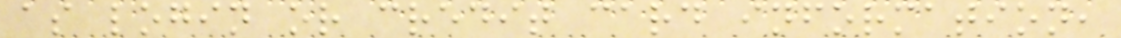as login or credit card information,
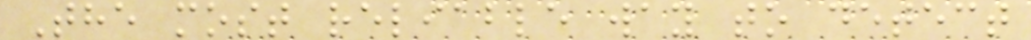The most reliable way to detect
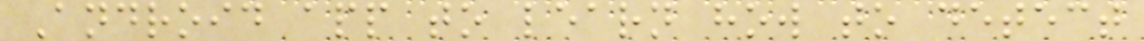Android app to learn how to detect
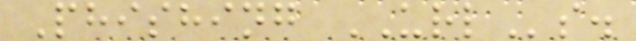Phishing URLs.
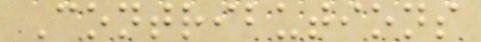Contributions
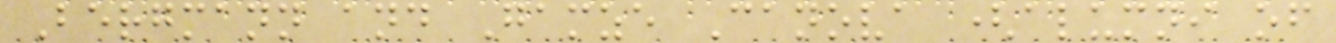Bergmann and Gamze Canova (alumni of
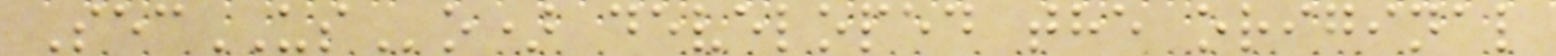SecUSo) developed the original
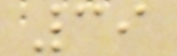39
